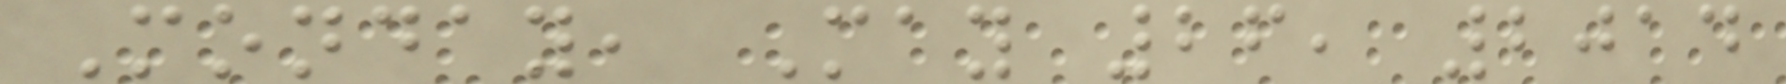Monday, May 26, 2014
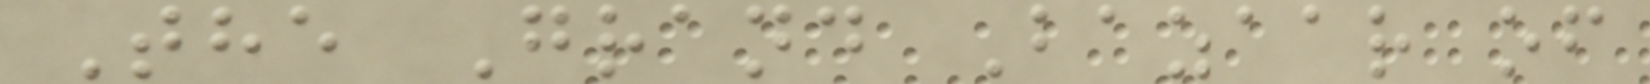The Grand Bazaar of
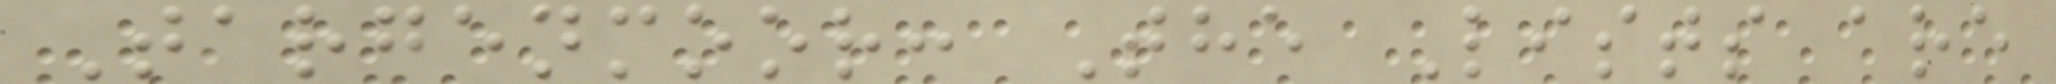Targenmoor: The Lists are
